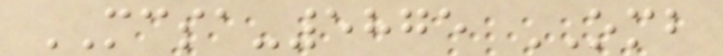MCSA-5875 OMB
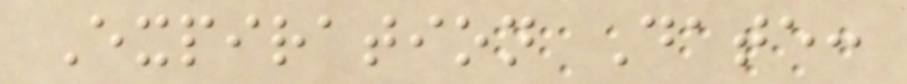Expiration Date:
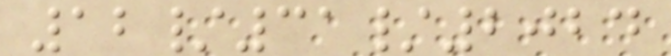12/31/2024
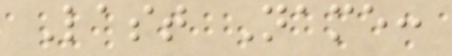Last Name:
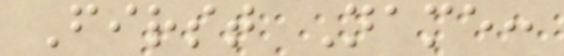First Name:
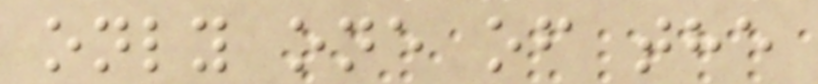only one of the
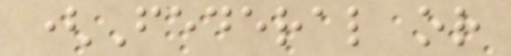(Federal or
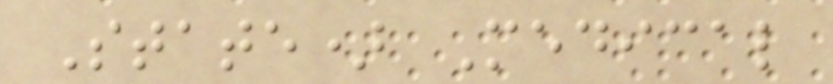State) Medical
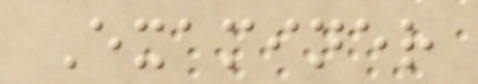Examiner
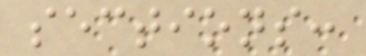sections:
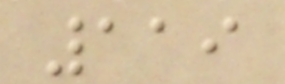119
